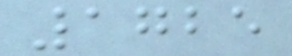1725
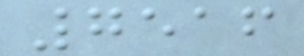7516
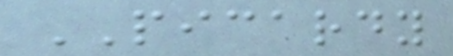PICARDY
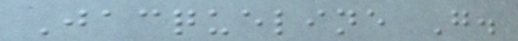Jacqueline G.
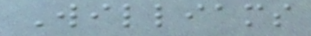Williams
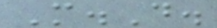M.D.
